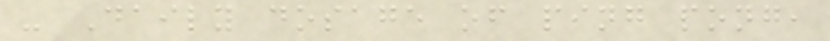- Daily dosage of ping pong,
